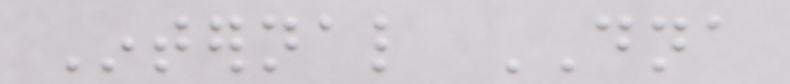Internal DNA
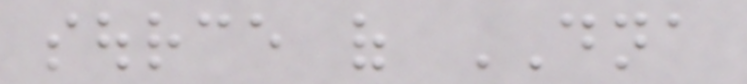source of DNA
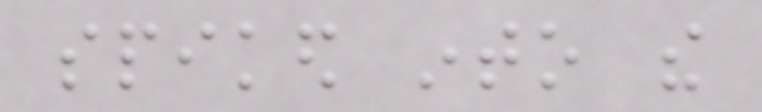spiked into the
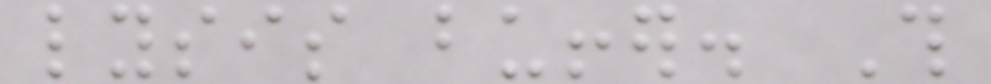lysis buffer. This
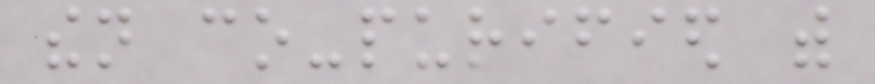then co-purified with
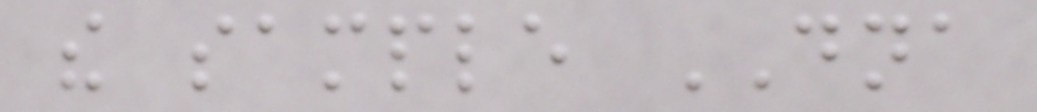the sample DNA
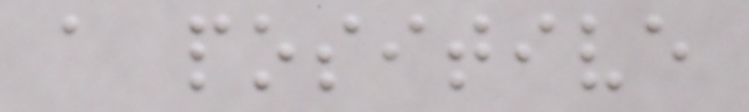a positive
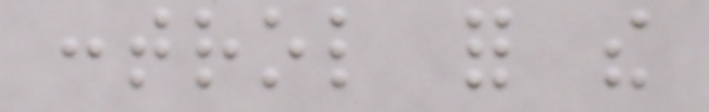control for the
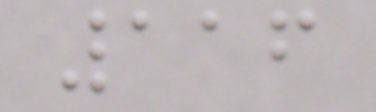116
